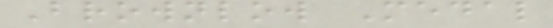Brownlow Medal
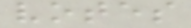votes
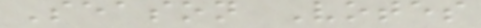Season Votes
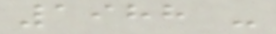1988 -
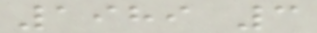1989 3
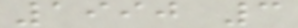1990 3
